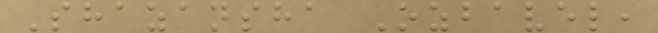Shazansha Ozbavel,
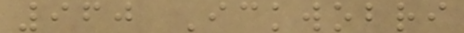960 Ickwobri
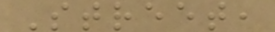Street,
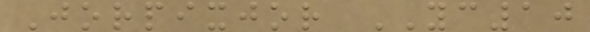Jorpixjor YC10
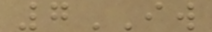7IW
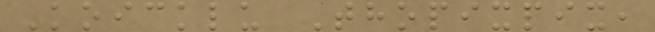Koicklu Thopixpix,
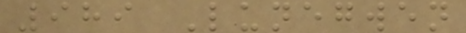989 Lunegwen
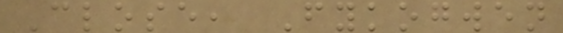Close, Fykogwen
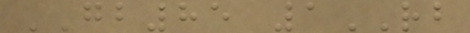GB85 1RB
